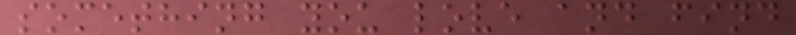something you love and find
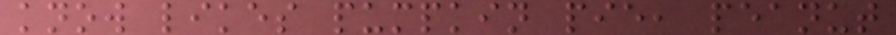know likes pumpkin pie, peanut
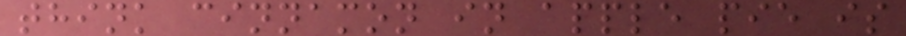think cinnamon in apple pie is
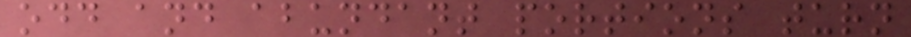odd and abundant portions turn
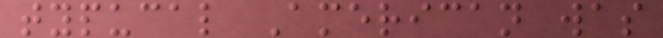typucal American was
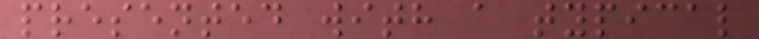presented with a typical
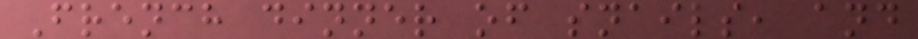French dinner of snails, and
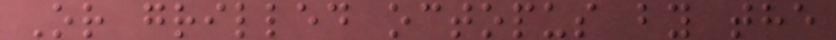Or grilled octopus by the
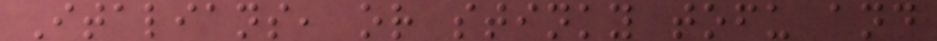Italians, or stinky tofu and
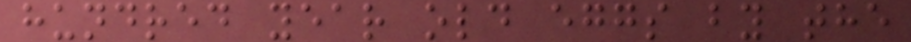hundred year old eggs by the
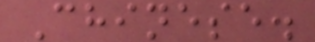Chinese.
